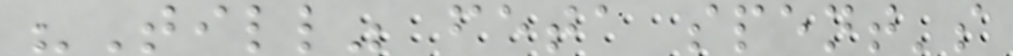"Till" feta spent's
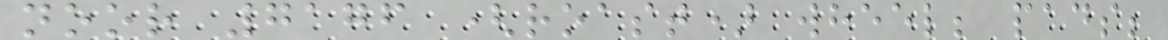noor 7176 (roast) wheel; pads;
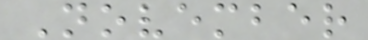November
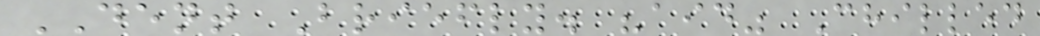DENT Briefly. "aid" Chilled
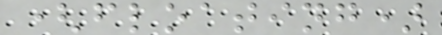(floating)
